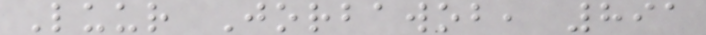Luur Jorbawob, 891
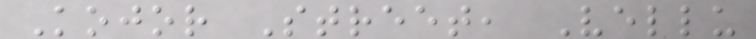Kojor Street, Vellu
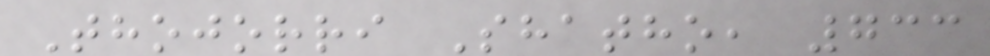Thojorri Shatho, 733
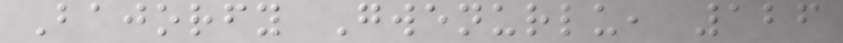Bajorfy Gwenurlu, 126
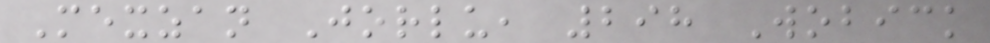Mexzan Jorlu, 298 Wobick
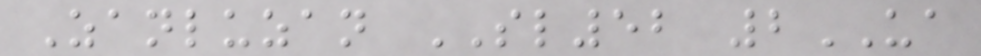Zanluzan SL52 2UA
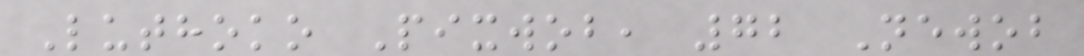Luthoko Pixwob, 72 Newob
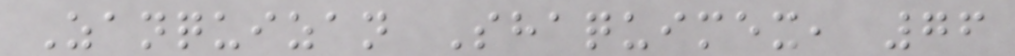Zanquizan Shaquimex, 76
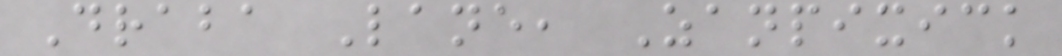Draba Lane, Zanpixick
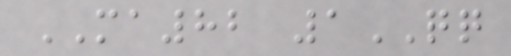MA82 1QQ
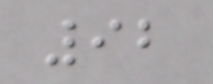92
